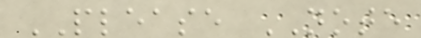PLEASE NOTE
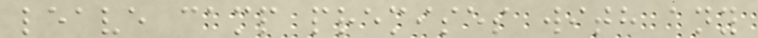leave camp premises with any
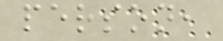person,
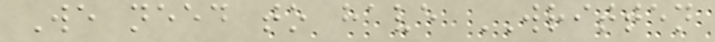We need to have WRITTEN
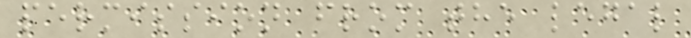permission from the legal
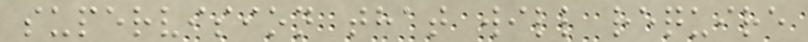supervision that will require
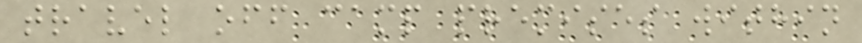travel off camp premises within
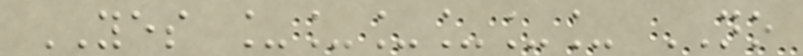YES ______ NO
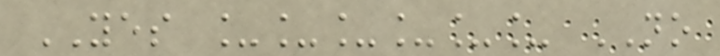YES ______ NO
